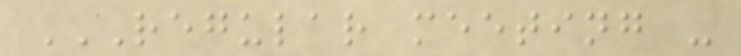REGULAR MEETING -
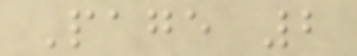Page 2
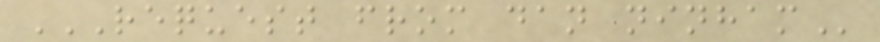REQUEST FROM DAN NINHAM
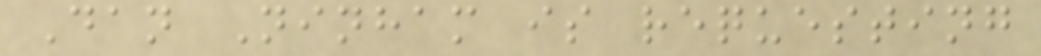Dan Ninham is requesting
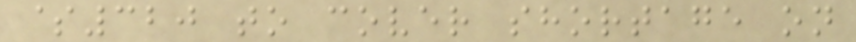$320 to cover shortage on
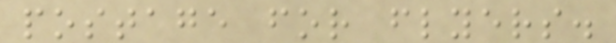postage for flyers.
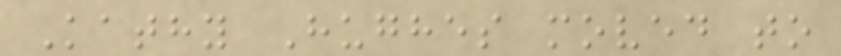Kathy Hughes moved to
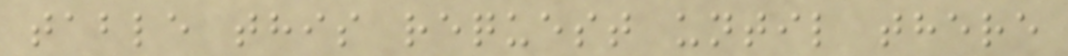table this request until there
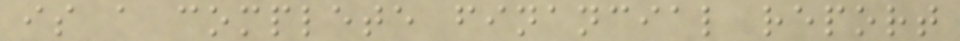is a complete financial report
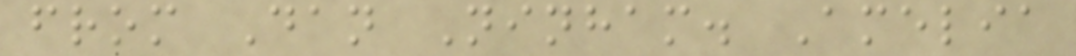from Dan Ninham. Amelia
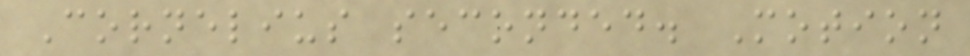Cornelius seconded. Motion
